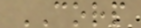CORP
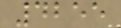4255
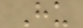Hu
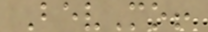BevMo!
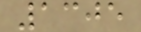1305
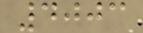4003
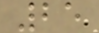25
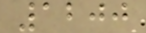1200
